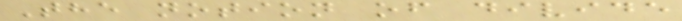The notion of divide
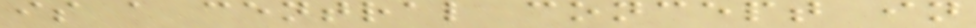is a central concept in
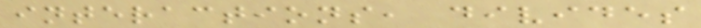interactions, divides
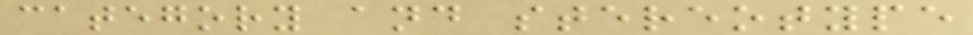category and stereotype
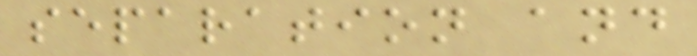separation and
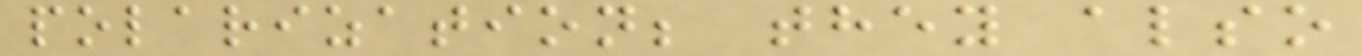polarization; they also
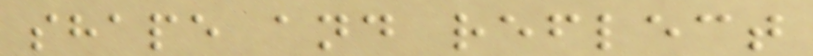shape and reflect
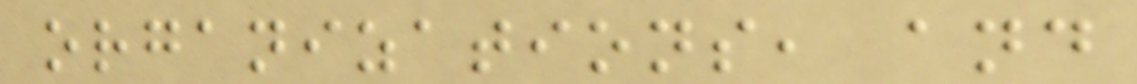organizations, and
